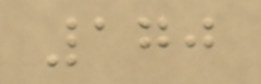170
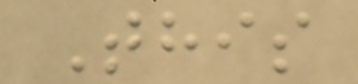This
